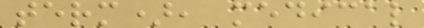term), medical
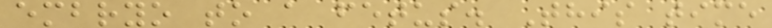embryo to a fetus. This time
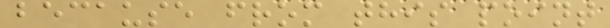because from this point
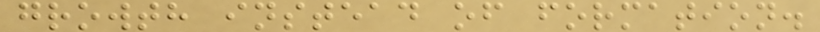growth instead of formation.
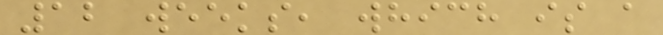12 weeks, which is a
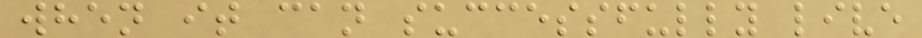when it can successfully live
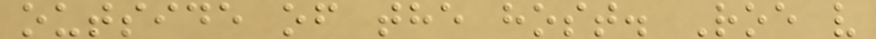outside of the host. Roe v
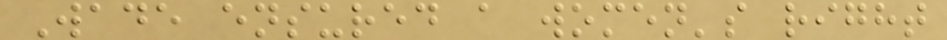Wade ensured a women's right
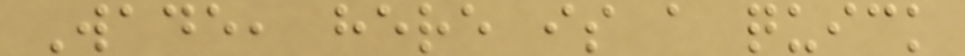Wade, here is a quick
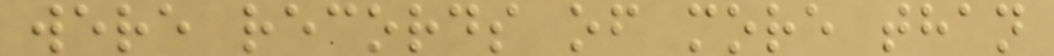were records of more than
